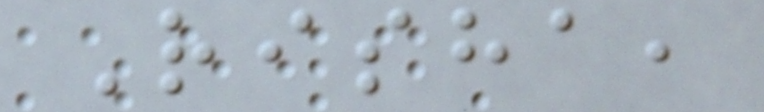Risha,
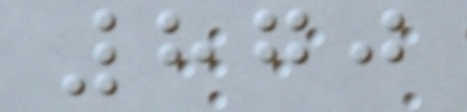870
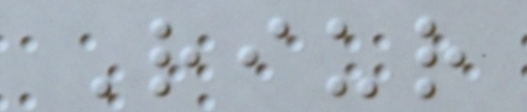Riur
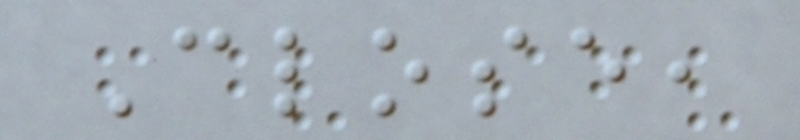Close,
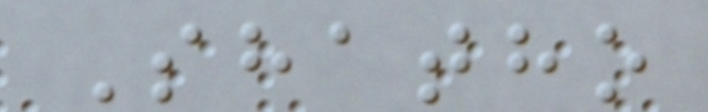Shatho
